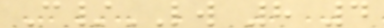C/LW 8 4
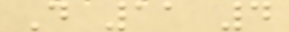D 11 4
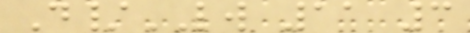D/LW 11 3
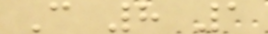C 8 1
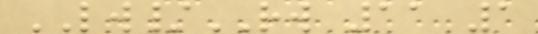LW/RW 11 1
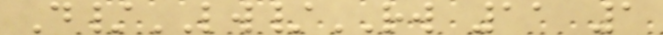D/LW/RW 11 1
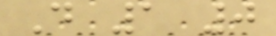D 1 0
